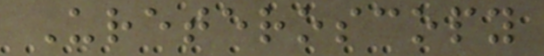Ureteroscopy
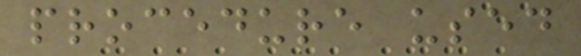procedure used
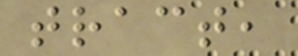tract,
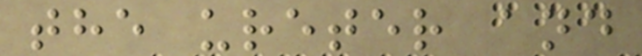the ureter and
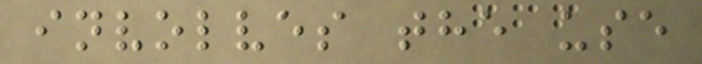involves the use
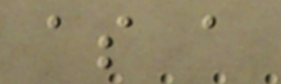as a
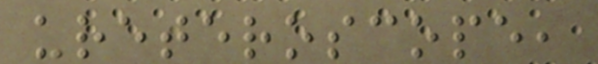ureteroscope,
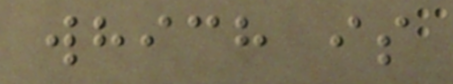which is
